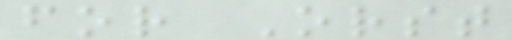for Orst
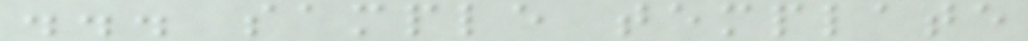... sample template
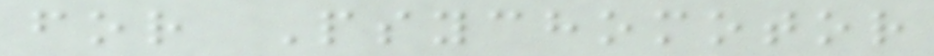for Psychomotor
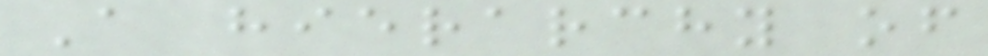A hierarchy of
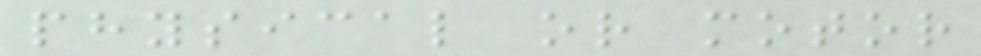physical or motor
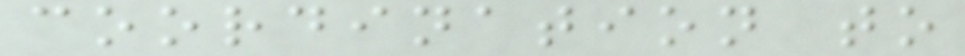coordination to
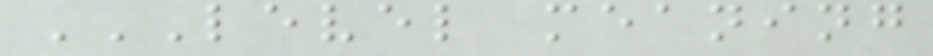LEVEL MEANING
